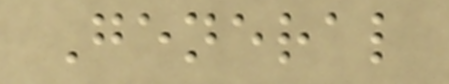General
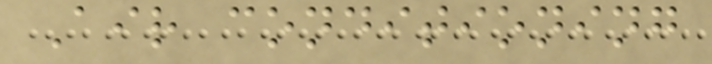Air conditioning
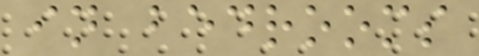in bedrooms
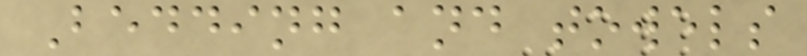Bedding and towels
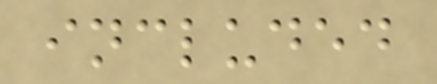included
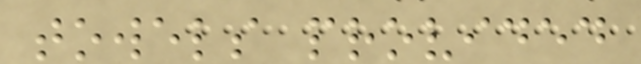towels provided
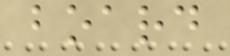board
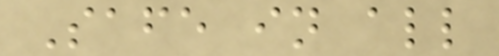Safe in all
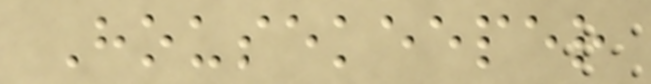Housekeeper
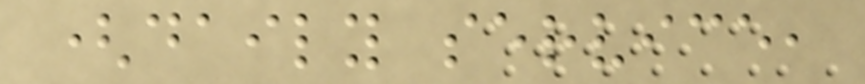(daily service,
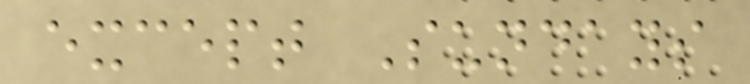except Sundays
